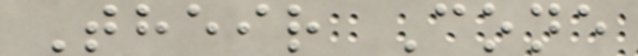Their Cone
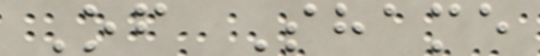Of Shame
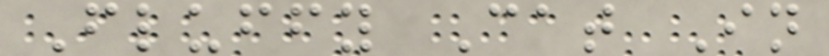Fluffy Cat In
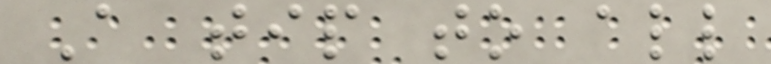A tip to all
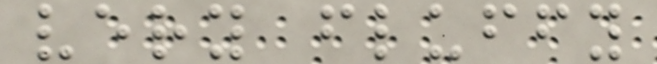very fluffy
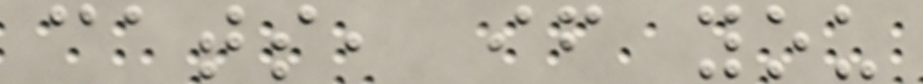cats, if you
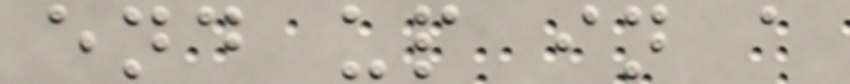end up in a
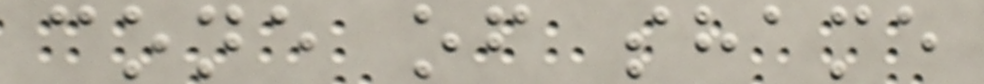cone of shame
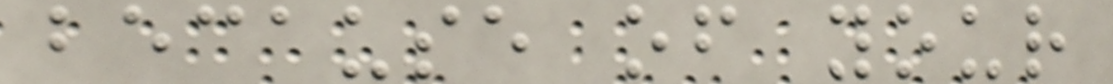because of your
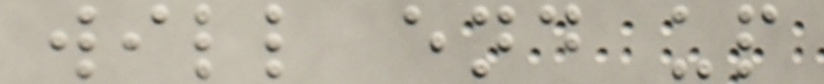will end up
